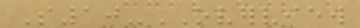S10-OVERVIEW
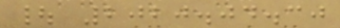| 2020.04.30
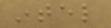intel
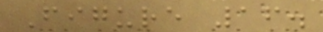Figure 16.
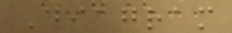Diagram
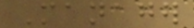Manager
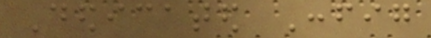Dedicated Config
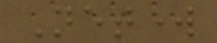Network
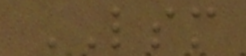LSM
